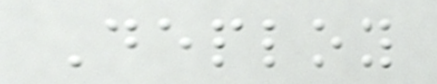Deploy
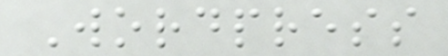Wordpress
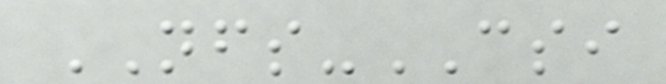NFS-CSI
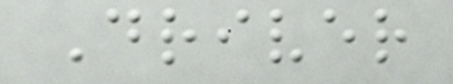Driver
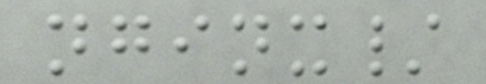nginx/
